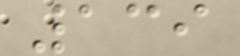139
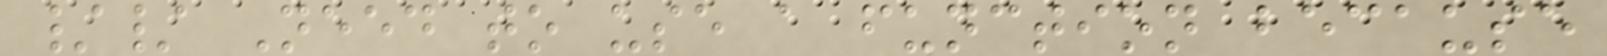// Need to use a function because
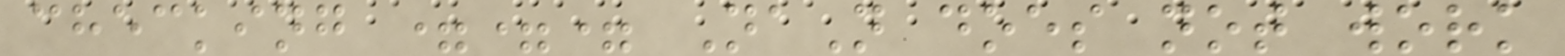checking === NaN does not work
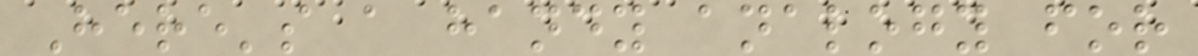Here's a handy analogy for
